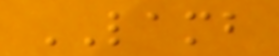LAMB
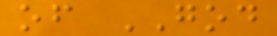of GOD
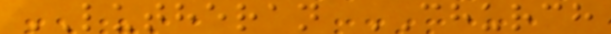LUTHERAN CHURCH
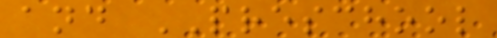and PRESCHOOL
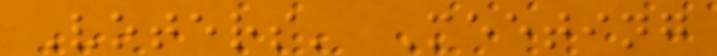Voters' Meeting
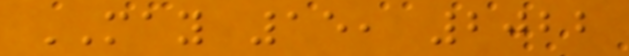MAY 15, 2022
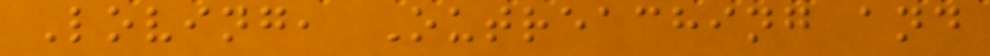Loving, Outreaching and
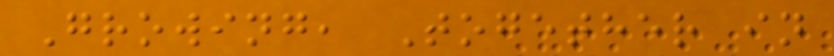Growing, Together in
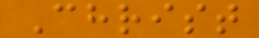Christ
